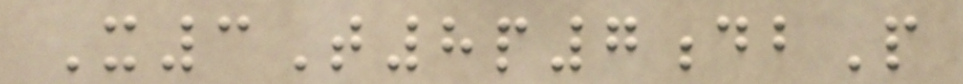X3T8p7dbP
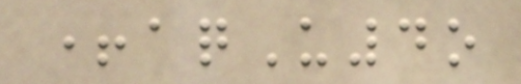+aqU4o
